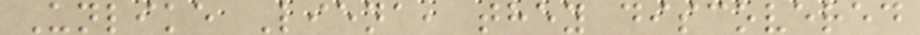Unlike Liena, they discovered
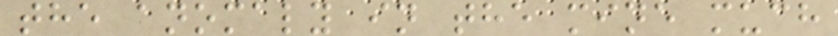the anomaly in the mine much
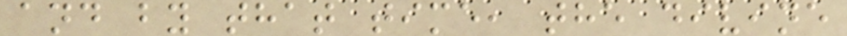and by that time, the divine
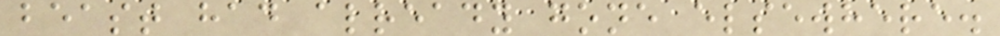beast had already gone elsewhere.
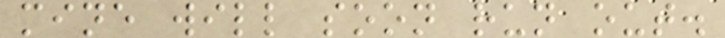mine will soon run out.
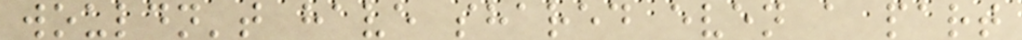wouldn't have shared even a part
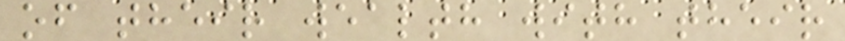of their wealth with their
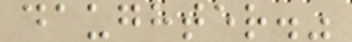daughter."
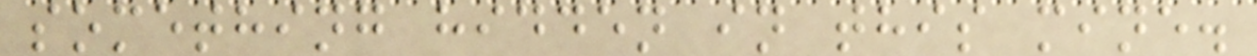something hidden in this mine.
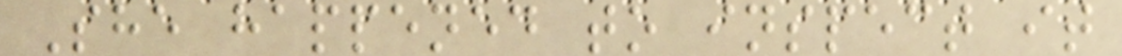She happened to inspect it
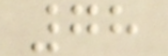78
